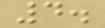4.
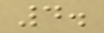4.
